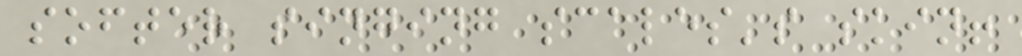softer singing scales's skin!
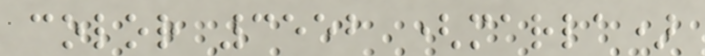color 3552 (marla)
